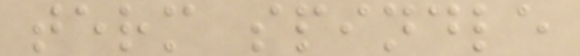term spindle
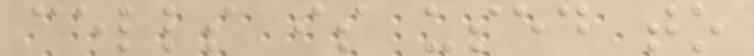cells is used to
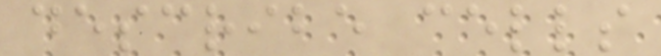describe cells
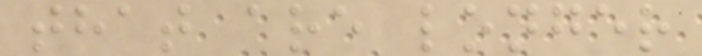that are longer
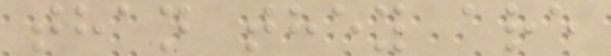than they are
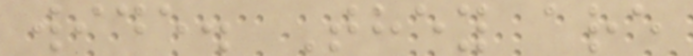wide. They are
